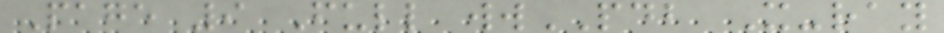Page 9 Full wwPDB X-ray
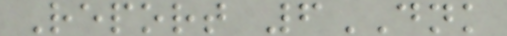Report 6DNK
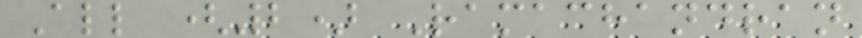All (2) Ramachandran
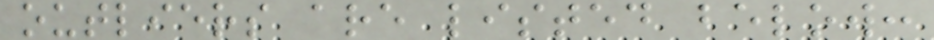outliers are listed below:
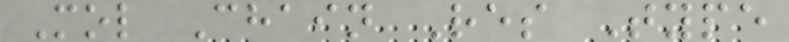Mol Chain Res Type
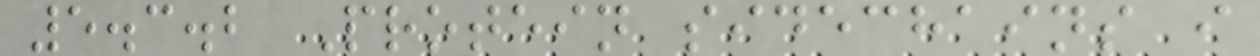5.3.2 Protein sidechains i
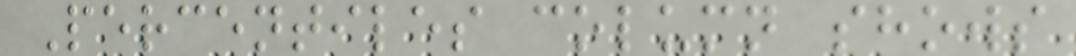Percentiles column shows
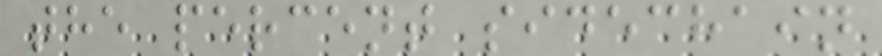the percent sidechain
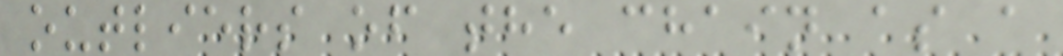outliers of the chain as a
